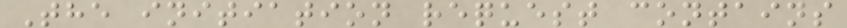The initiation request contains
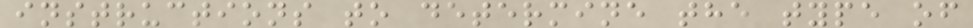instructions to determine the type of
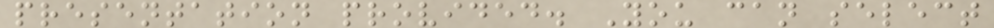presentation provided. You can select
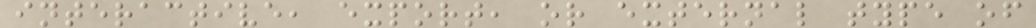interactive, export, or external type of
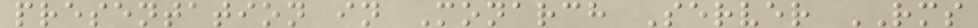presentation in Monarch Server RMS
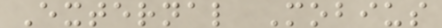External Mobius
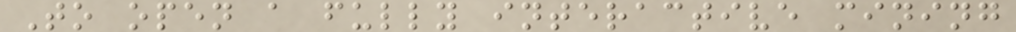To open a fully interactive mining
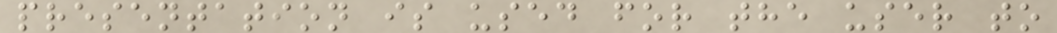presentation is used for the user to
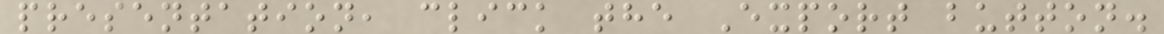presentation, click the Export button.
